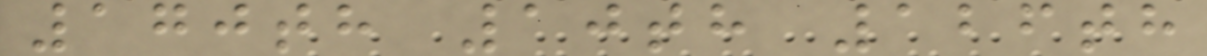170th 10th 126th
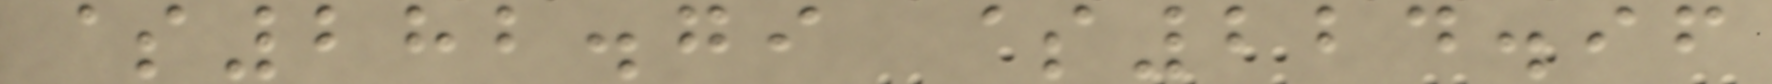$282.79 $224.96
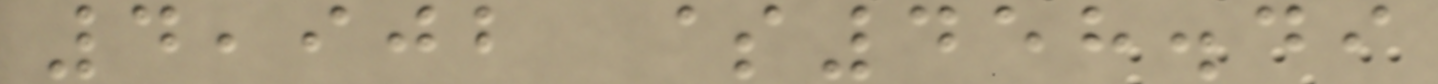4,902 $458.49
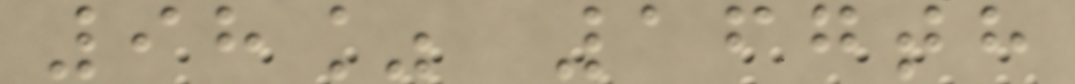98% 167th
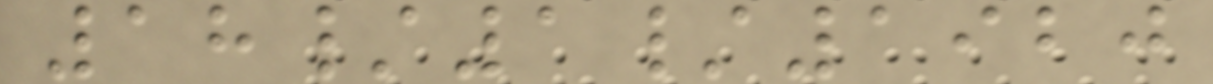18/1/1920
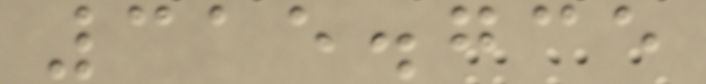315.735
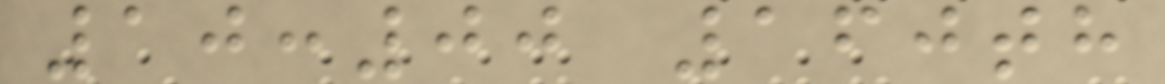10:00 160th
